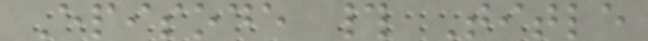Episode # Title
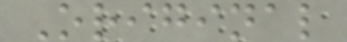Original
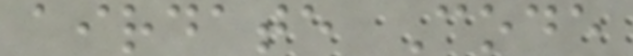airdate Code
